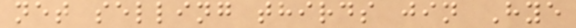net selling thirds jin Hye
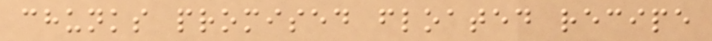chunks promised floated recipe
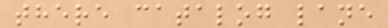there catalog lane
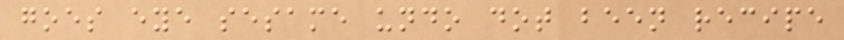goes eye sesame undo dot been recipe
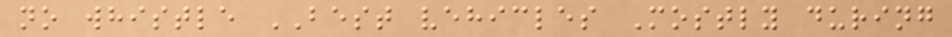no whistle BEST vehicles Mostly during
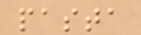pasta
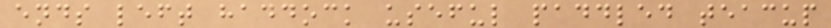ends left haddock useful paddled teacup
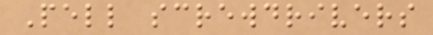Pell screwdrivers
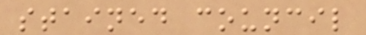stained council
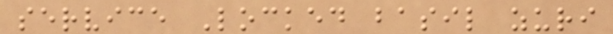service Locked basil zuri
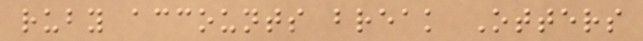ruby accounts break Otters
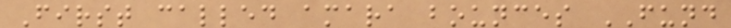First called amara bounces FUND
